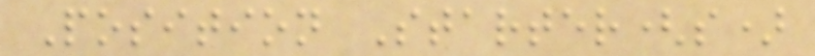Position Starter(s)
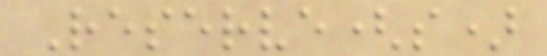Reserve(s)
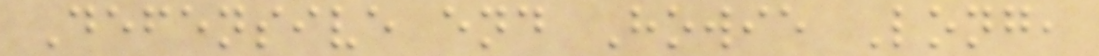Defensive end Howie Long,
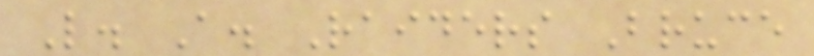L. A. Raiders Bruce
